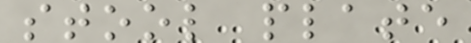stool plate
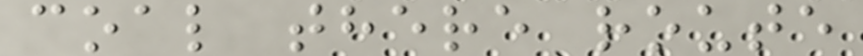coal there route
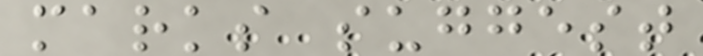marks suggest
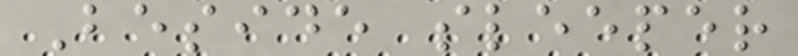Beside sleeper
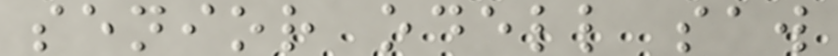senior odell saw
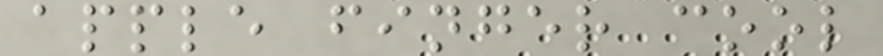apple finger cool
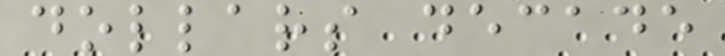dollars decade
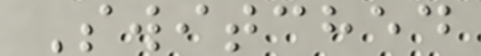Switched
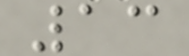13
